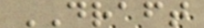DRAFT
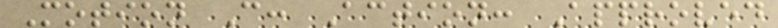Motion C: Action: Approved
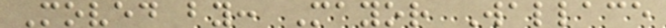Moved by: Mayor Wallace
